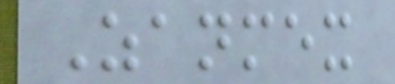Zanmex
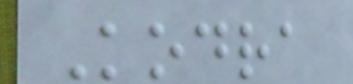Kodra
